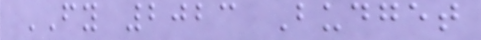FY 2023 Budget
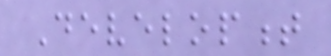Development
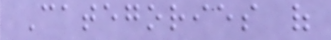Categories of
